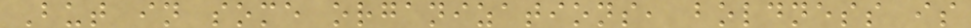But in some organizations, boldness is
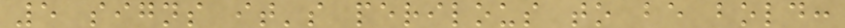5 signs it's perilous to be bold:
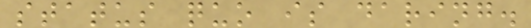status quo is daring.
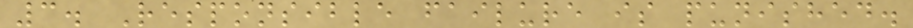3. Responsible failure is punished.
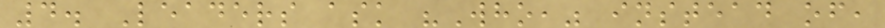4. Leaders ask "Who," instead of,
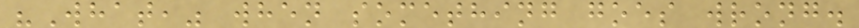"What," when something goes wrong.
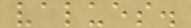values.
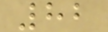82
